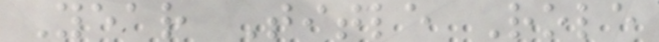Year Title Role
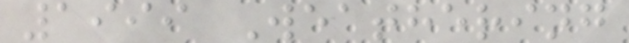1999 Weathering
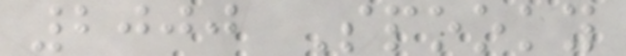2000 Spooky
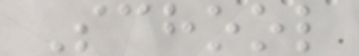School
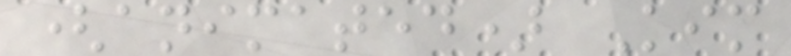(animated) Kim
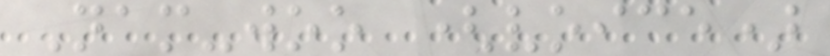Nam-woo (voice)
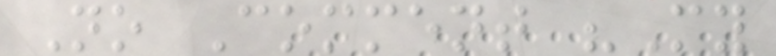No Comment "My
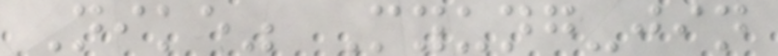Nike" Myung-jin
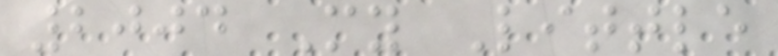2004 My Little
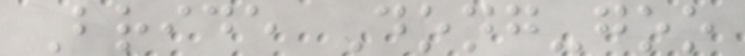Bride Dong-goo
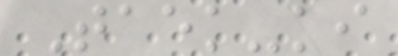Taek-ki
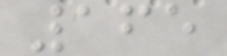165
